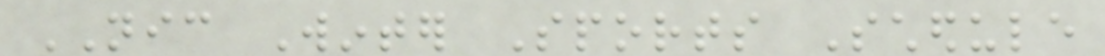NIC Winter Sports Schedule
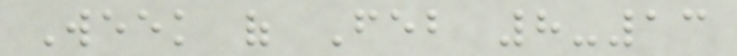Week of Feb 8-13
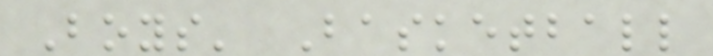Boys' Basketball
